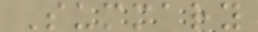Summary
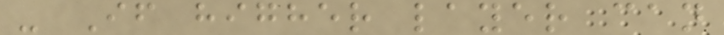- If higher layer can
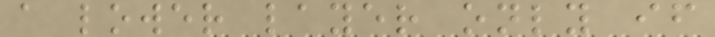a lower layer only if
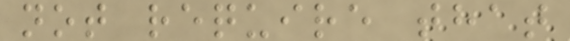not require that
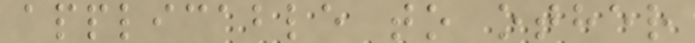applicable to other
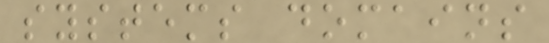systems domains
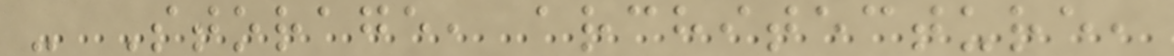- Storage, architecture,
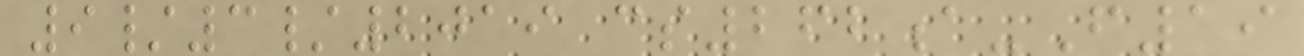9/3/2019 cs262a-F19
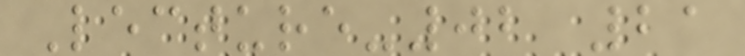Lecture-02 21
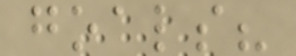goals?
